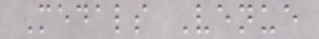Medals Venue
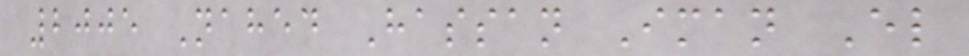2005 Nahed Hassan Iman El
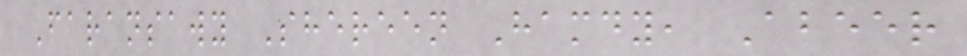Faransawy Shereen Hamdy, Abeer
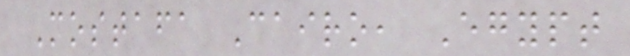Mostafa Cairo, Egypt
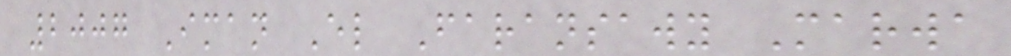2007 Iman El Faransawy Marwa
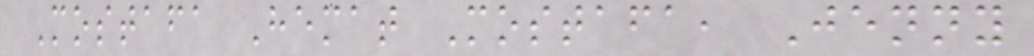Mostafa Hemat Mostafa, Jenny
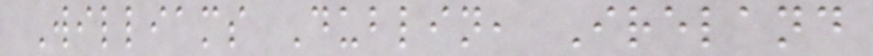Williams Dublin, Ireland
